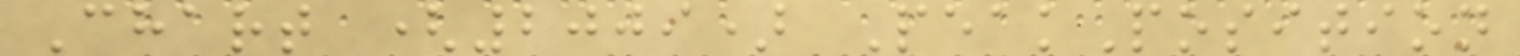Chart (2009) PeakPosition
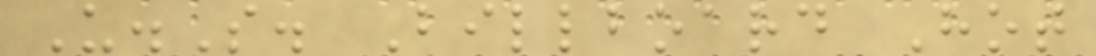U.S. Billboard Hot
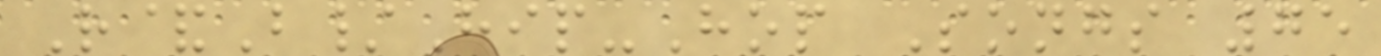R&B/Hip-Hop Songs 75
